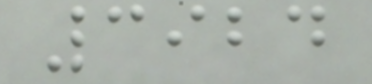3924
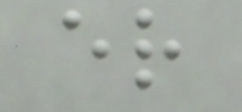er
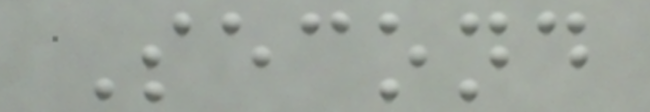Second
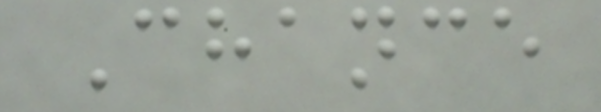Chance
